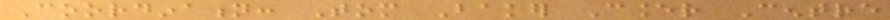Coordination: Tom Baker Cancer Centre
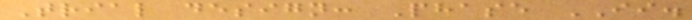Trial design: Phase II.
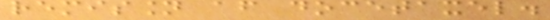remission after docetaxel.
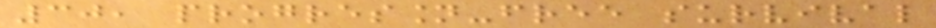30, progression-free survival
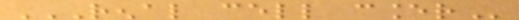RENAL CELL CANCER
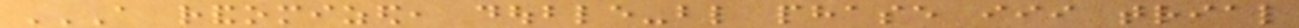A RANDOMIZED, DOUBLE-BLIND PHASE III TRIAL
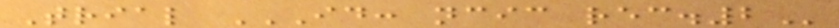Trial ID: NCIC REC.2
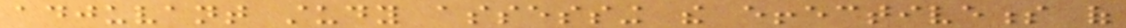adjuvant study assessing the effectiveness of
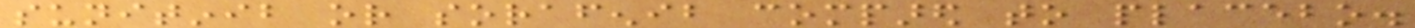sunitinib or sorafenib compared to placebo.
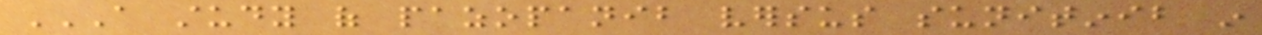A STUDY OF PAZOPANIB VERSUS SUNITINIB IN
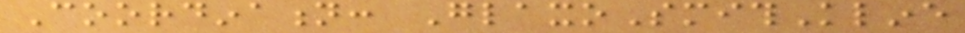Coordination: GlaxoSmithKline
